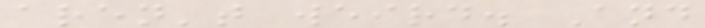aren't weird. And
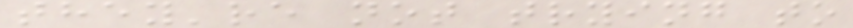they're not trying to
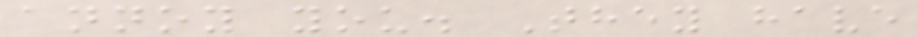annoy you. They have
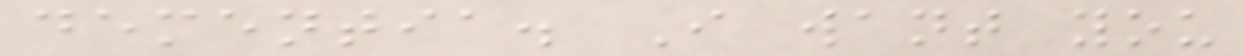dementia. I want you
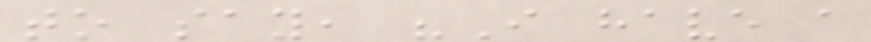to say, "I have a
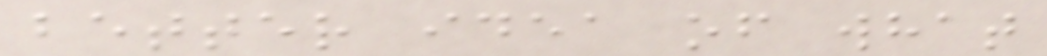better idea of what
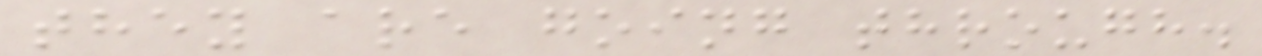they are going through.
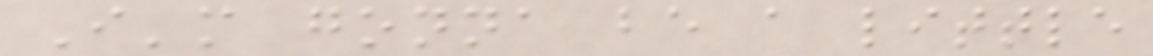I'm gonna be a little
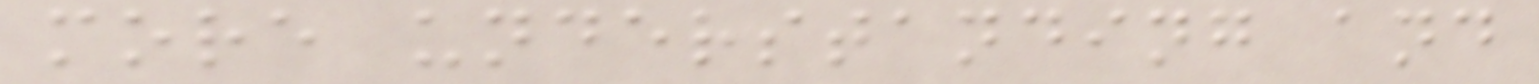more understanding and
